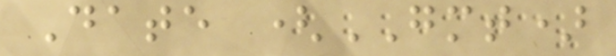Date (GMT)
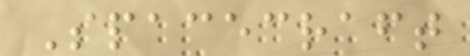Spacecraft
